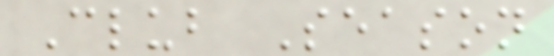Club Season
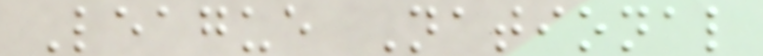League National
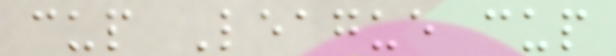cup League cup
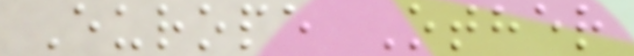Europe Other
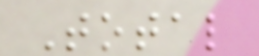Total
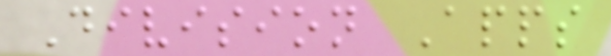Division Apps
